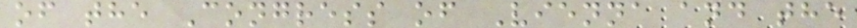of the Congress of Vienna and the
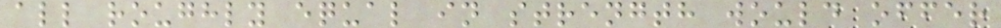all roughly equal in strength would offer
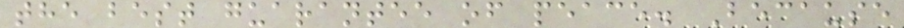the best guarantee of peace. Because
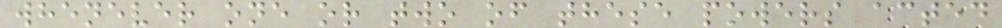whenever one or two of these powers acted
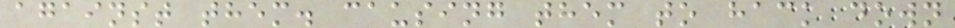against them. causing them to hack down
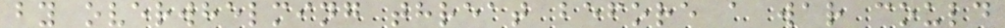by overwhelming threat before a war could
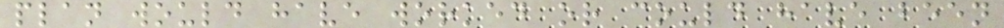plan would have worked or could have been
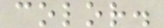color.
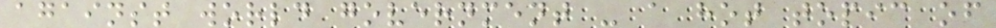against world government - a hot topic of
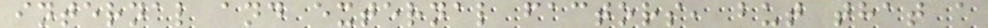internal and external factors, but that a
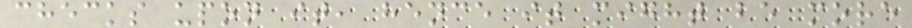checks upon it, hence it might be more
